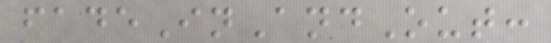fadeInAndOut:
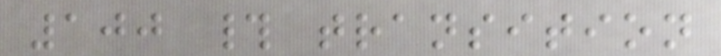100 # transition
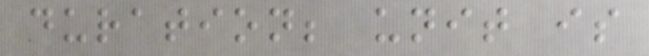duration; unit is
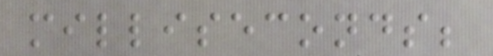milliseconds;
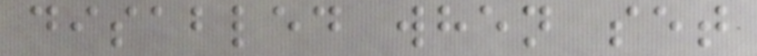disabled when set
